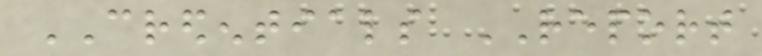CREDENTIALS REPORT
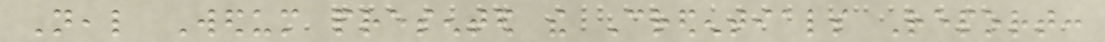Neal Wedum presented the Credentials Report:
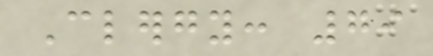Clergy: 79
